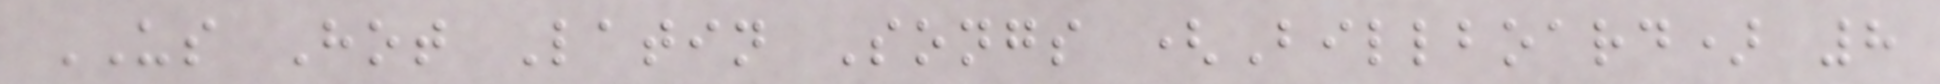US Hot Latin Songs (Billboard) 8
